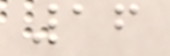16
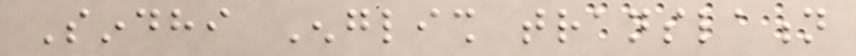Sindhi English translation
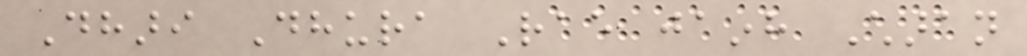Dhari Dhura Rae jainh Charan
